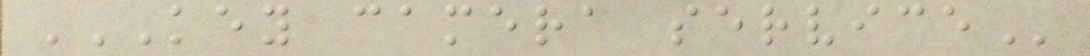KEY CAMERA SERVICE
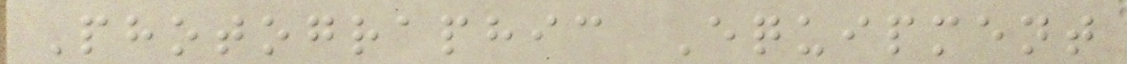Photographic Equipment
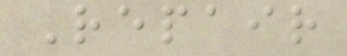Repair
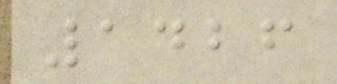1426
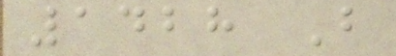1428 B
